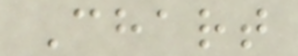Chart
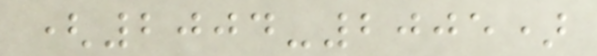(2004-2005)
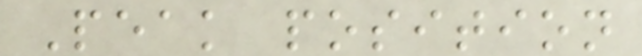Peak position
